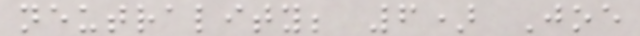neutrality; 6) Joe
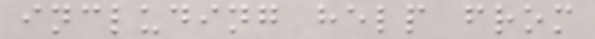including help from
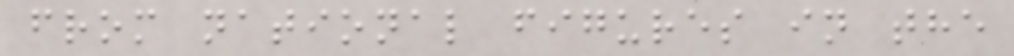from national figures in the
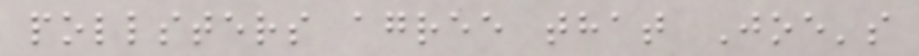pollsters agree that Joe's
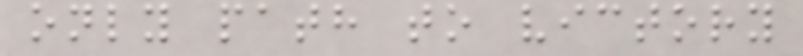only path to victory
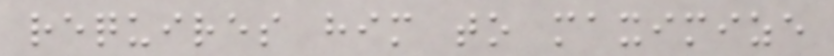requires him to maximize
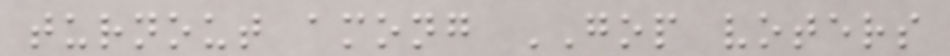turnout among GOP voters
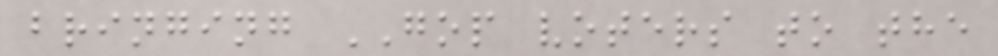bringing GOP voters to the
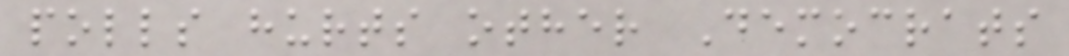polls hurts other Democrats
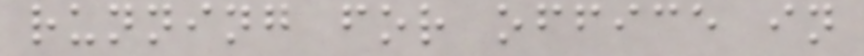running for office in
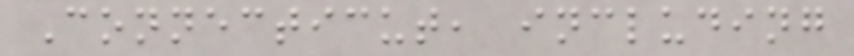Connecticut, including
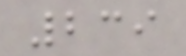239
